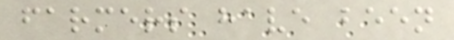farmers have been
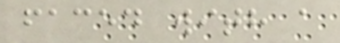faced with a
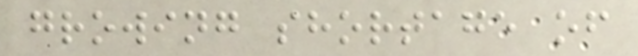growing shortage of
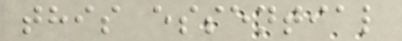this essential
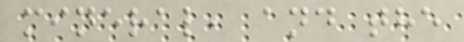mineral, and the
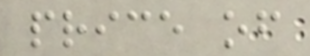price of
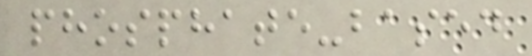phosphate-based
